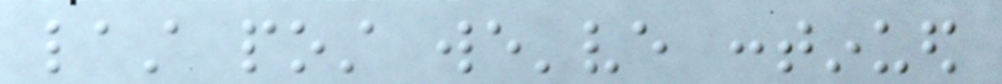last post we've continued
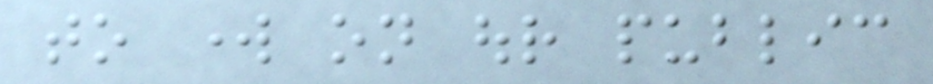to work on our public
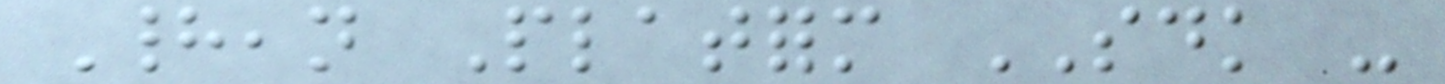Hadean Platform SDK -
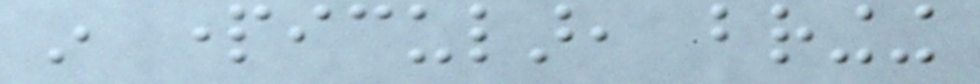in particular, bringing
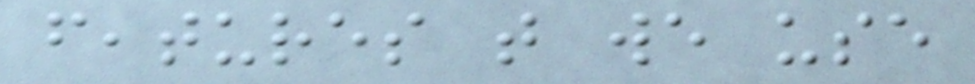features that we use
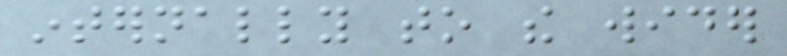internally to the wider
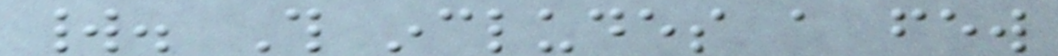world. This includes a few
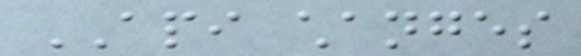API changes
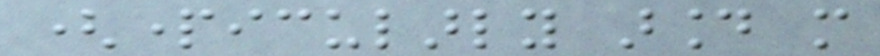(particularly around more
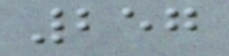257
